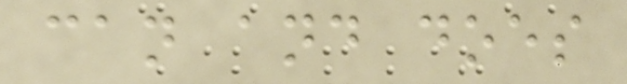can and does
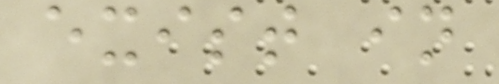exist in
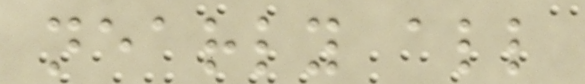nearly all
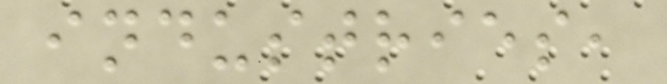industries,
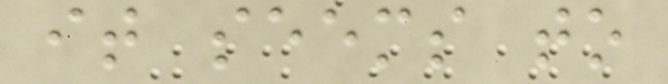it seems to
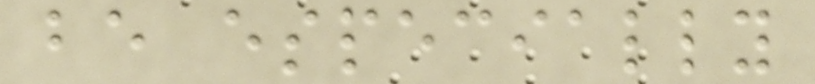be especially
